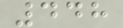448
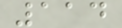114
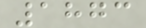1873
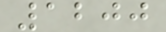1200
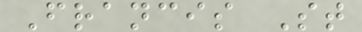Francis St
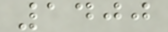1400
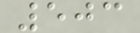503
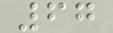67
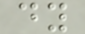dy
